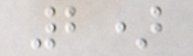2)
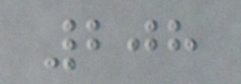208
